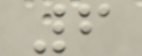6
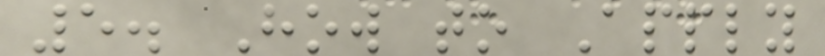5. How to Apply
